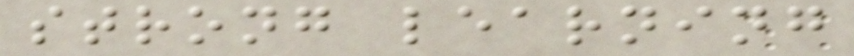strong learning
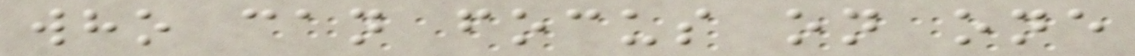who can focus on one
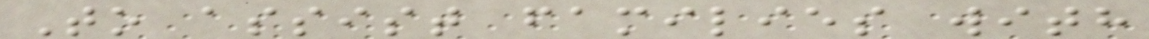To assist families with
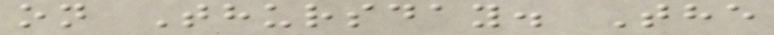on Thursday. The
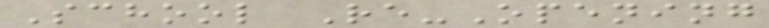School Re-Opening
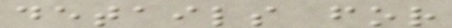details for
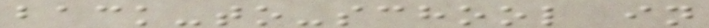back-to-school in
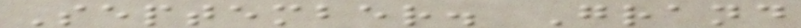September. Grand
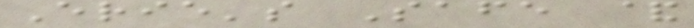Erie's Safe &
